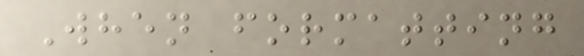When formatting
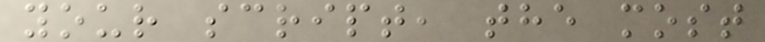your script, the most
